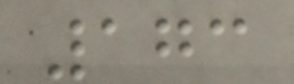173
